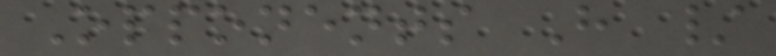Opponents H /
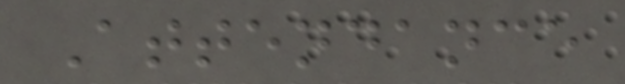Attendance
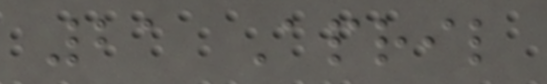21 April
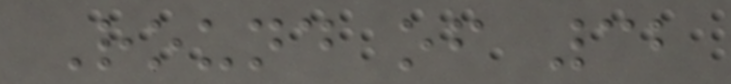Round of 32
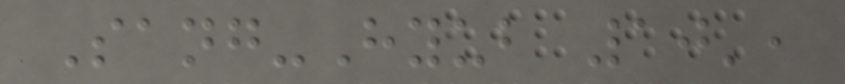Sang-Hyub 10',
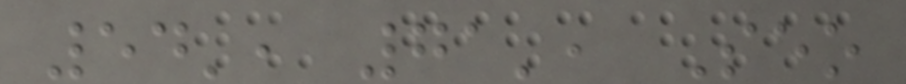54', 71', Seo
